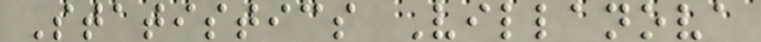Statistics Villanova
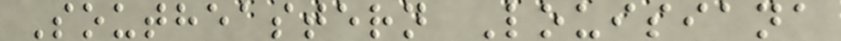Southeastern Louisiana
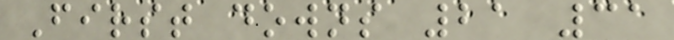First downs 21 31
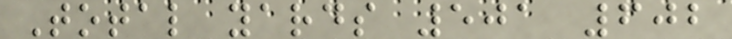Total yards 501 602
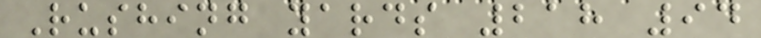Rushing yards 218 94
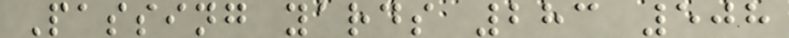Passing yards 283 508
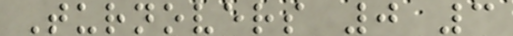Turnovers 0 3
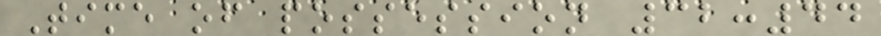Time of possession 32:44
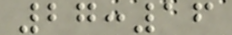27:16
